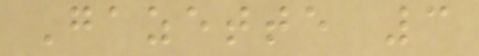Gazette 3
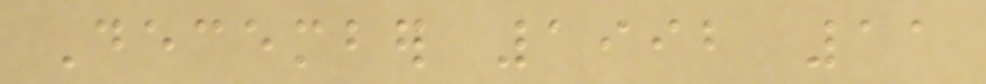December 1992 11
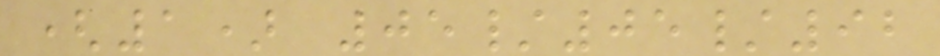(1) 05/05/92
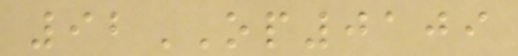92OP0109
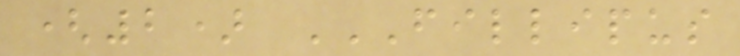(2) FILLIPUS
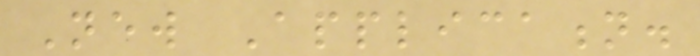New Application.
